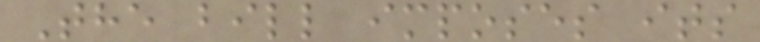The bill imposes its
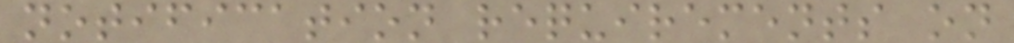notification requirements on
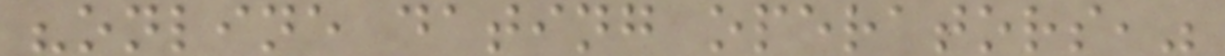"online dating operators,"
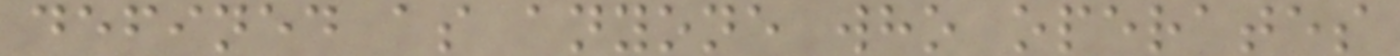defined as anyone who operates
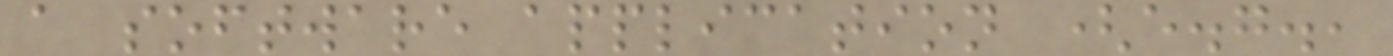a software application (e.g.,
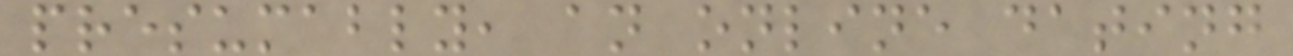presumably, an online dating
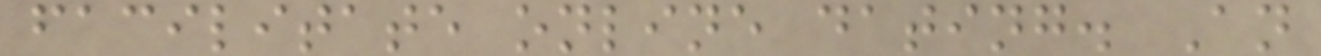facilitate online dating. An
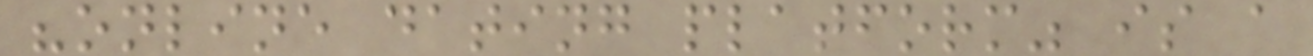"online dating platform" is a
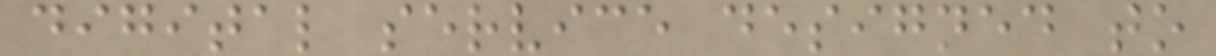digital service designed to
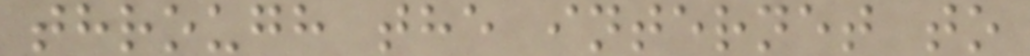through the internet to
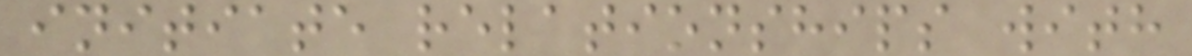initiate relationships with
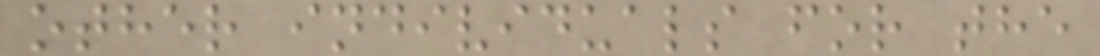other individuals for the
